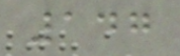147
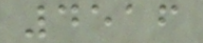4516
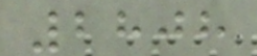2808
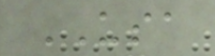USA
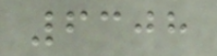6308
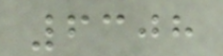6308
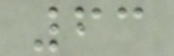63
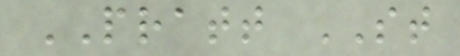PRATT ST
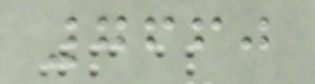7660
